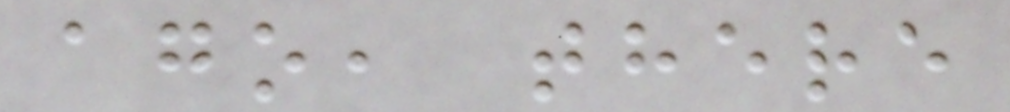ago, there
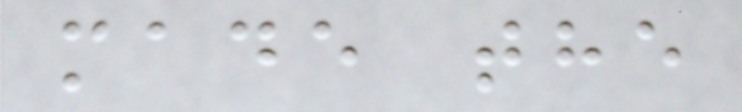made the
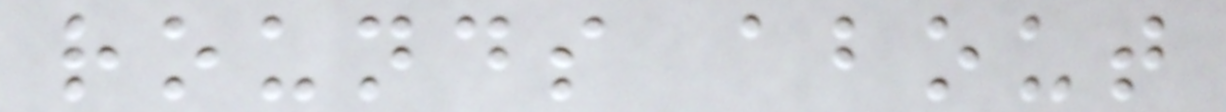rounds about
